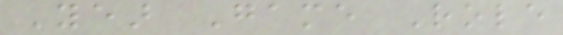Year Game Role
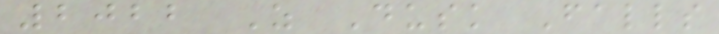2022 As Dusk Falls
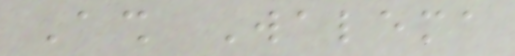Ash Walema
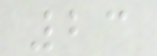23
